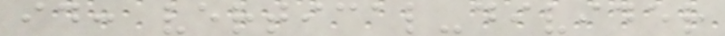id: vertical-divider
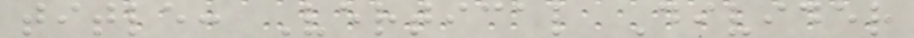title: Vertical Divider
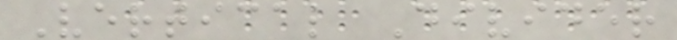Vertical Divider
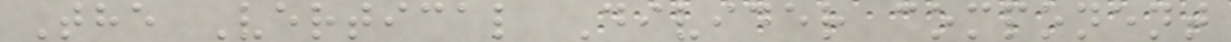The Vertical Divider component
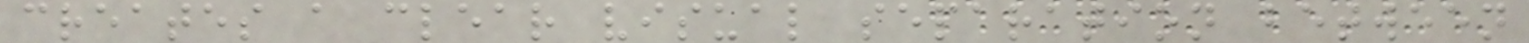creates a clear visual separation between
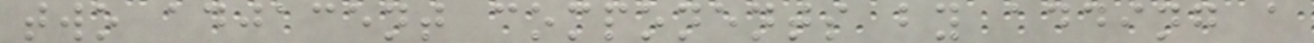two adjacent components by adding a
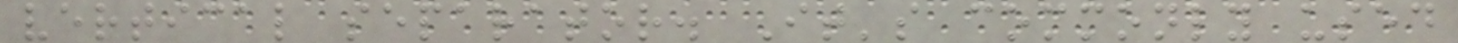vertical separator. It's commonly used
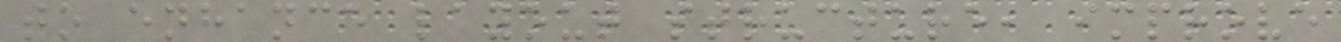to enhance layout structure, improve
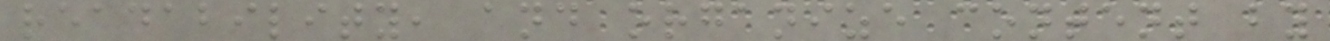readability, and organize content by
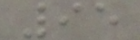95
